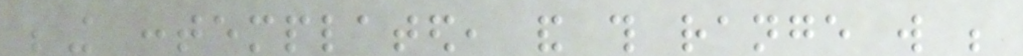being contemplated, and this range will be
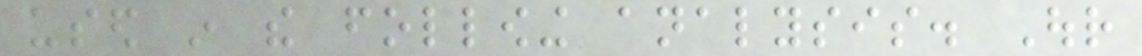used in the following analysis. Our
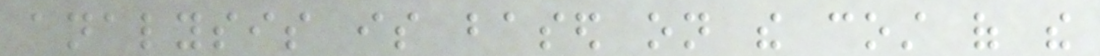analysis is based on the cost of the
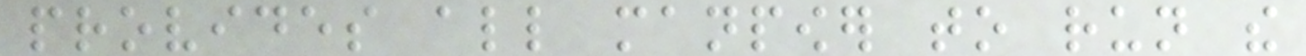provides all manpower to run the
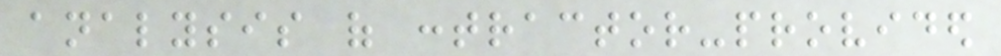analysis of contractor-provided
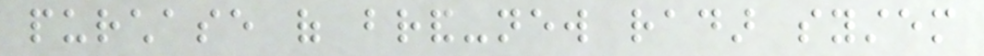purchase of brand-new radar system
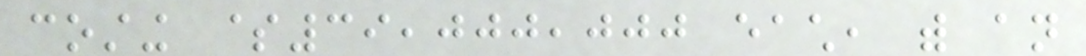costing $39,000,000 each, with an
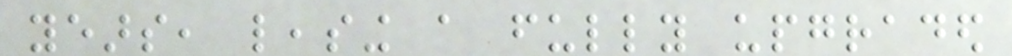years, leasing a fully upgraded
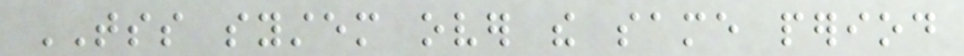TSS system over the same period
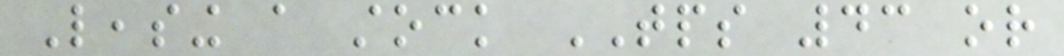Leasing a stock TPS 43 or
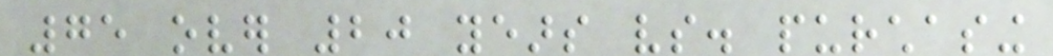75 over 20 years vs. purchasing
